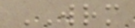WRM
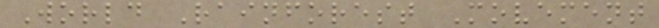World Rainforest Movement
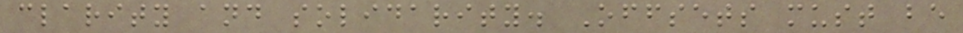clarity and solidarity. Offsets must be
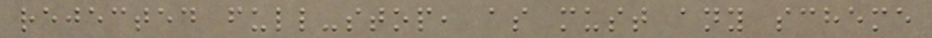rejected full-stop, as must any scheme
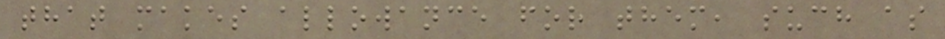that makes allowance for them, such as
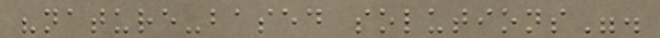"nature-based solutions".
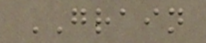GRAIN
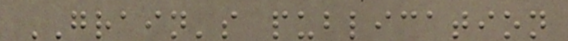GRAIN's publication
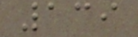139
